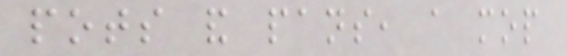pots and pans, a mop
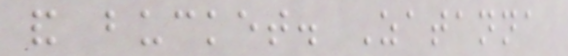and bucket. Zatanna
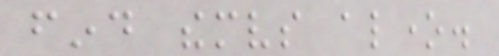find themselves alone.
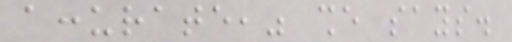accurate," she says.
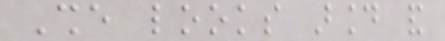She looks around and
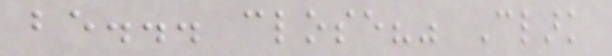be... close?" Clark
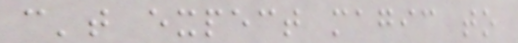can't expect magic to
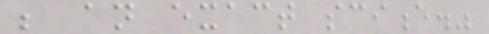be an exact science."
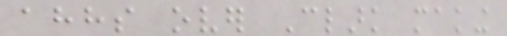ahhs over Clark making
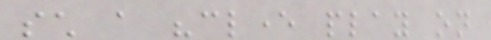such a "clever play on
